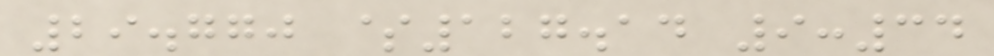29.770 $127.14 9:34
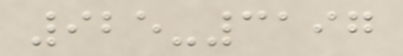925-3197
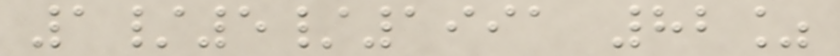1/5/1991 82%
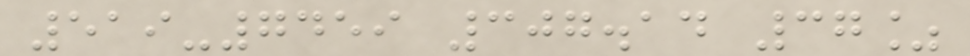519-7459 307.14 37%
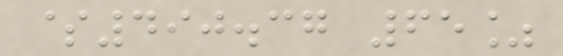$490.37 65%
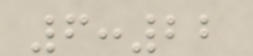6:22
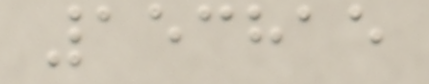153815
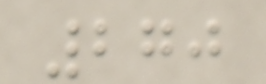270
